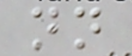nn
